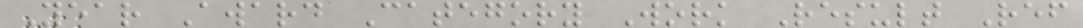Year Award Category Work Result Ref
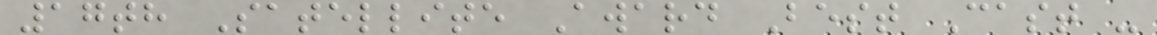17th Satellite Award Best Cast -
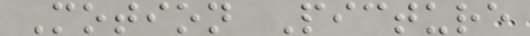Motion Picture
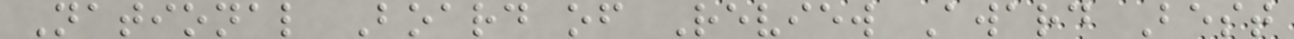National Board of Review Award Best
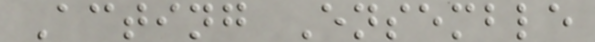Acting Ensemble
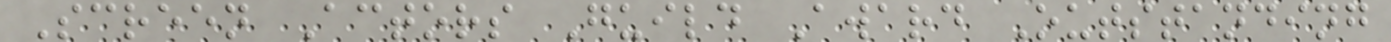Screen Actors Guild Award Outstanding
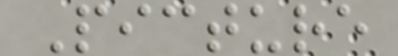Picture
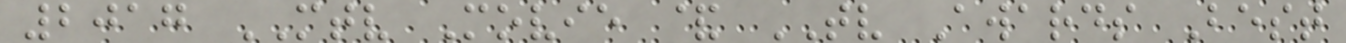2017 MTV Movie & TV Awards Best
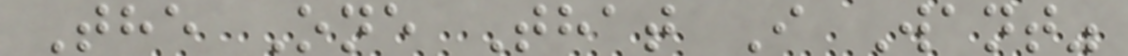The One That I Want"
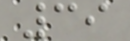39
